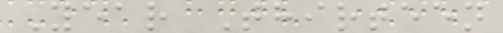Year Thirteen
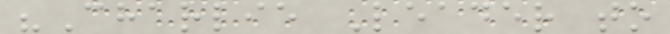"Charlie Leader to
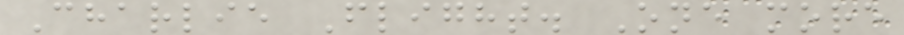Charlie Flight. One more
